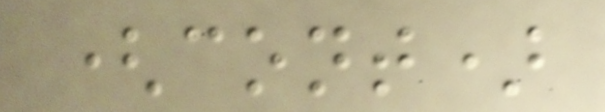(cont)
